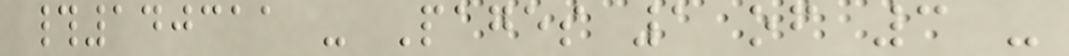#140311 - Pages 1 of 3 -
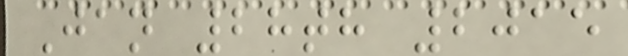Jan 28th 2015
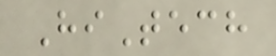HiTech
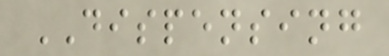DISPENSING
